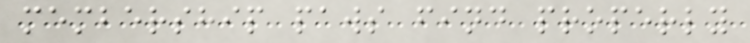membership paws find properly
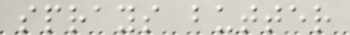sprays butter
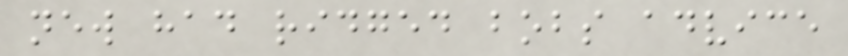new had ridged bobs advice
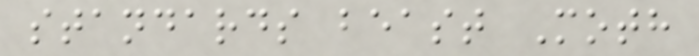standards beast Moth
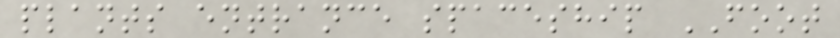plants entrance spaceship FOOT
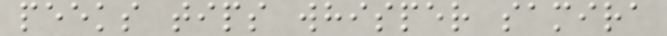peeks tips whisper samira
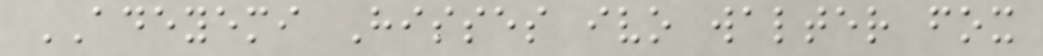ADEYEMI Hisses ivo walter fox
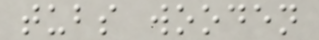tubs wooden
